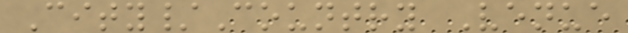City/Country Venue
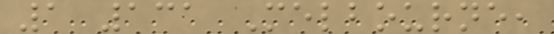1 131 Melbourne,
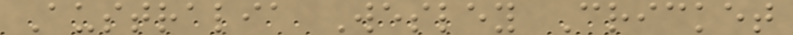Australia Wesley Cricket
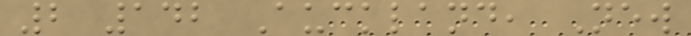2 142 Auckland, New
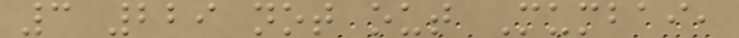3 229 not out Mumbai,
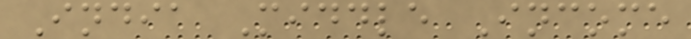India Middle Income
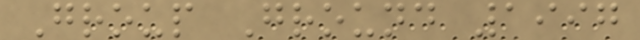Group Ground 1997
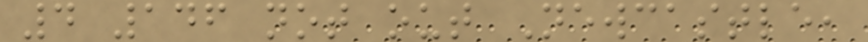4 146 not out Newcastle,
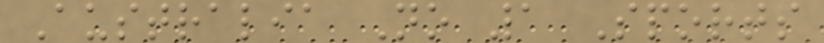Australia No 1 Sports
